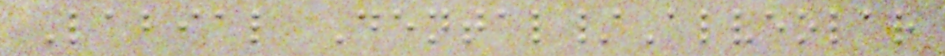Labial Dental/Alveolar
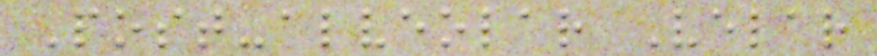Post-alveolar Velar
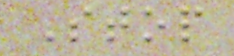Stop
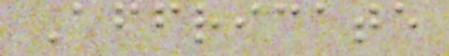Affricate
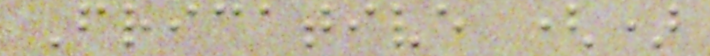Fricative ()
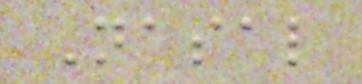Nasal
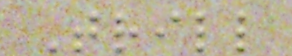Trill
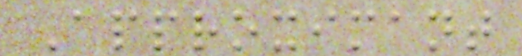Approximant
